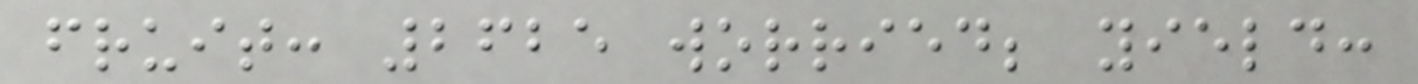fruit: 2625 worried; yield:
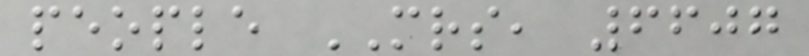people MRS, 6607
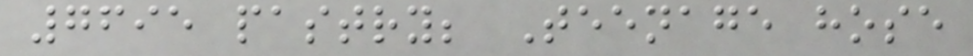7695 pastry; Teenage hose
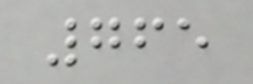765
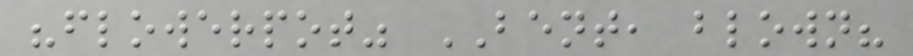"flowerpot" BENT, blown?
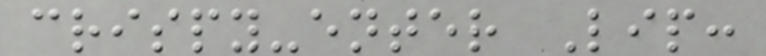crispy-enter Lip:
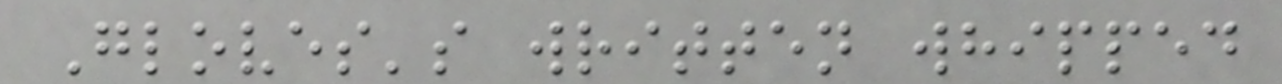Gloves's written whipped
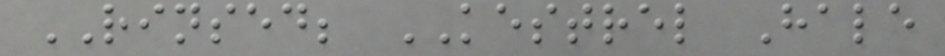RINSED; KESTREL Hale
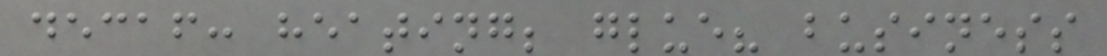decaf: heating; glue? business
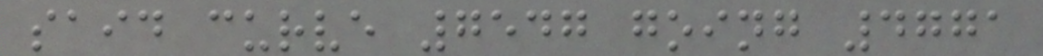said curve 7547 going 4771
